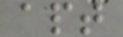apt
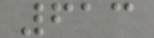613
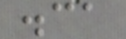.ca
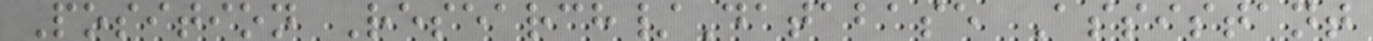Position Research/Database Assistant
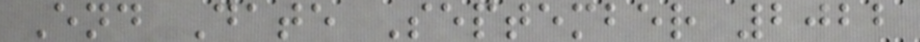End Date September 2022
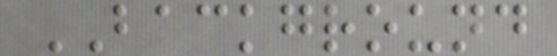BACKGROUND
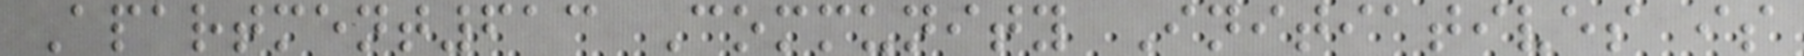Apartment613 Community Initiatives is
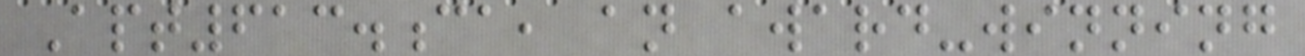Apt613.ca, an award-winning
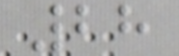28
